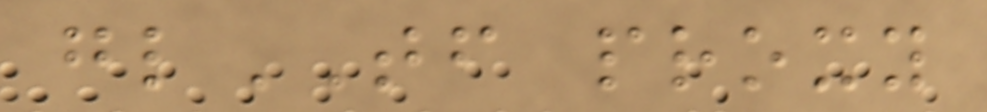glTF proxy
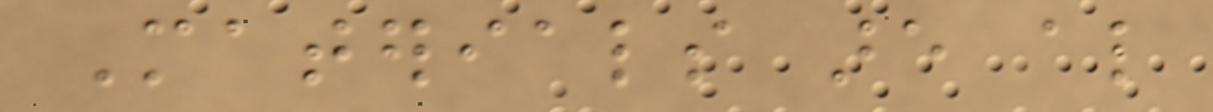Materials are also
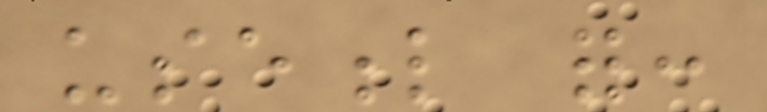useful for:
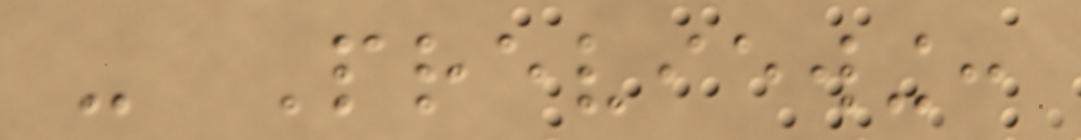- Previewing:
